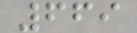669
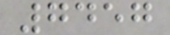7457
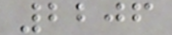2206
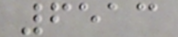6513
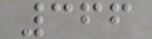366
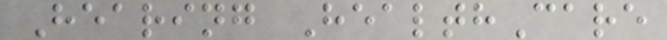Hearing HealthCare
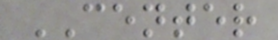CENTER
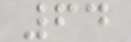64
